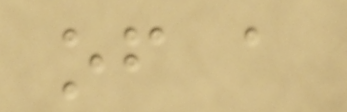of a
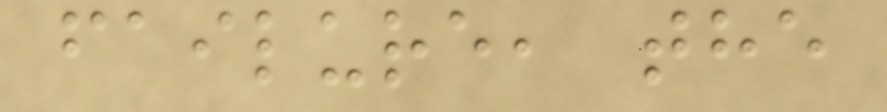failure, the
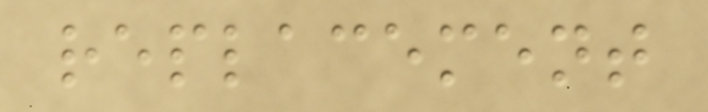replacement
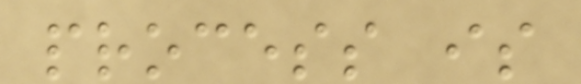process is
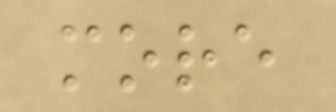more
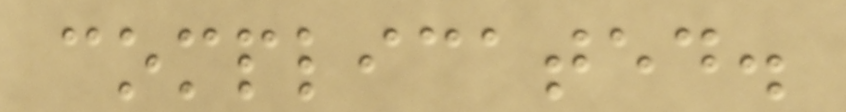complicated.
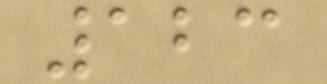123
